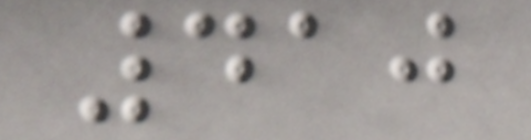410
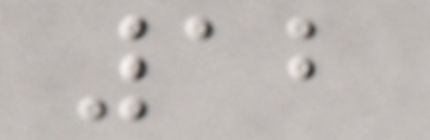12
